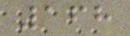168
